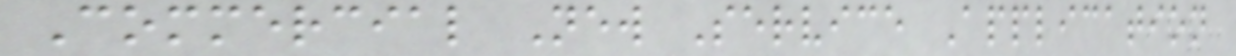Commercial New Service Application
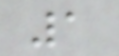1
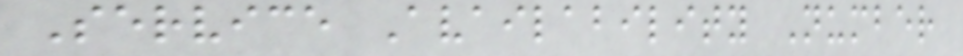Service Availability Number
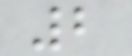2
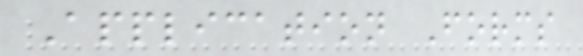Application Forms
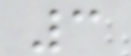3
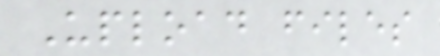Upload files
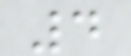4
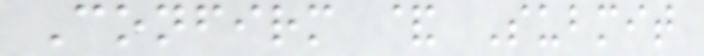Confirm & Submit
